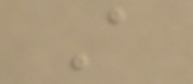A
